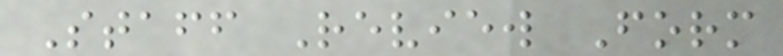Staff Review Form
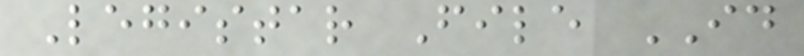Legistar File ID
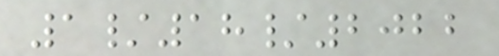1/18/2022
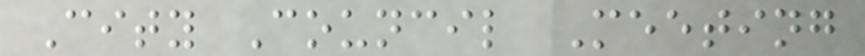City Council Meeting
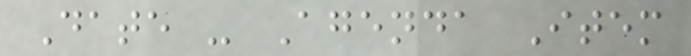Date - Agenda Item
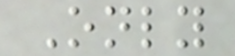Only
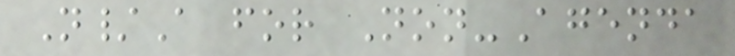N/A for Non-Agenda
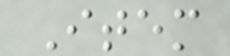Item
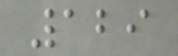129
